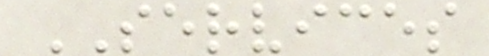SERVICES
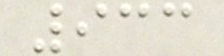933
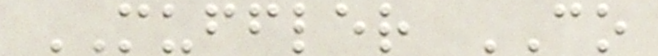MUFFLER CO
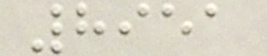8951
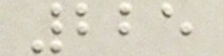225
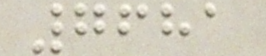7681
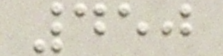450
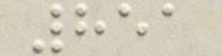851
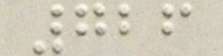726
